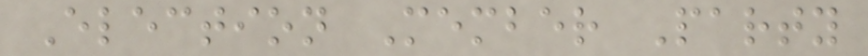Election Member Party
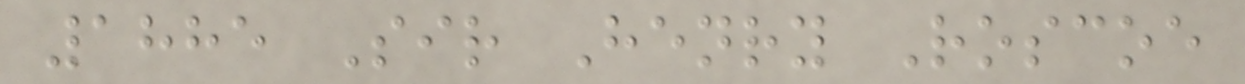1885 Sir Henry Roscoe
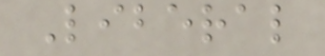Liberal
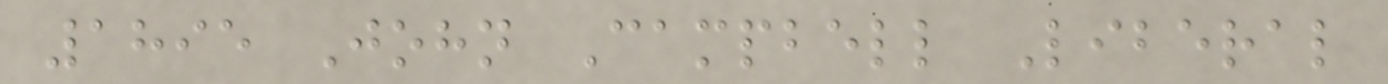1895 John Campbell Liberal
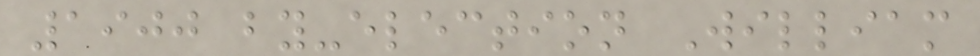1900 by-election William
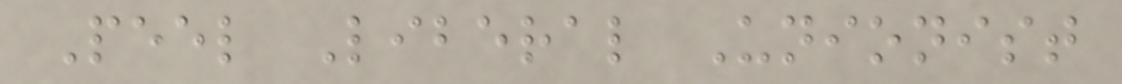Peel Liberal Unionist
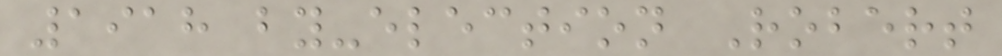1918 by-election Robert
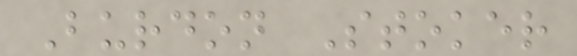Burdon Stoker
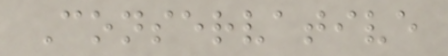Conservative
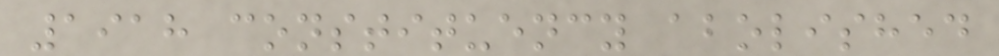1918 constituency abolished
